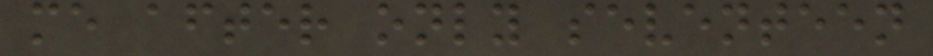me after only seventeen
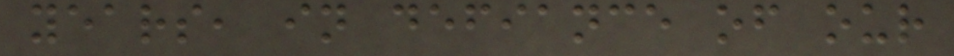years, in defiance of our
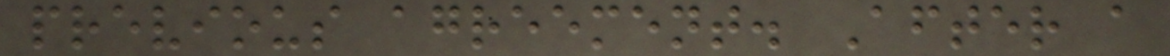previous agreement. After a
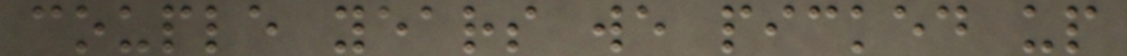couple years we picked up
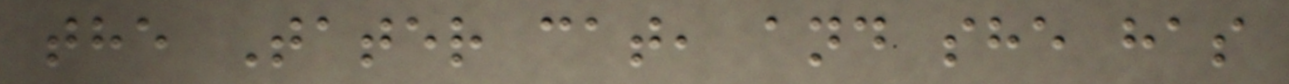the Tater cat, and she has
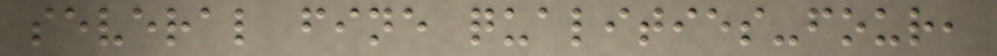several fine qualities-four,
